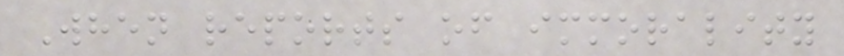When reports of immorality
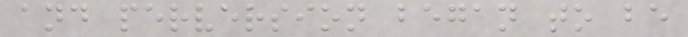and perversion began to be
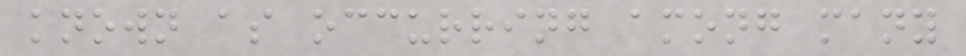known as occurring among many
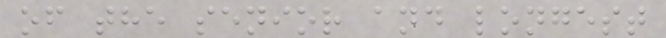of the senior and longest
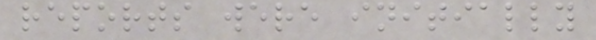reports were initially
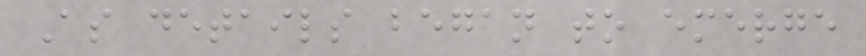As details began to emerge
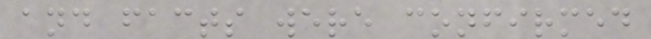and facts were confirmed
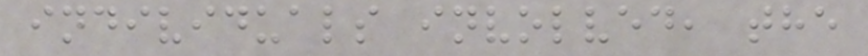individuals involved, the
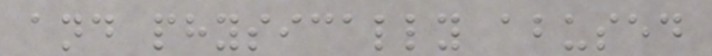and physically abused
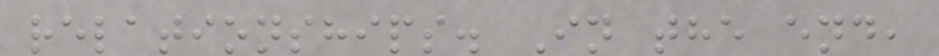relationships. In the end,
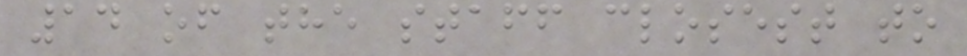14 of the staff closest to
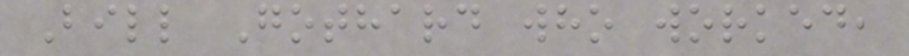Bill Gothard who worked,
